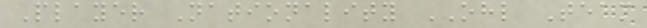Player Nationality OHL Team
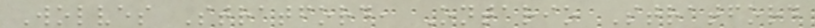Wolves Stratford, Ontario Stratford
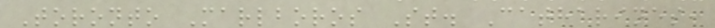Toronto Marlboros St. Catharines,
